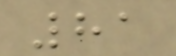81
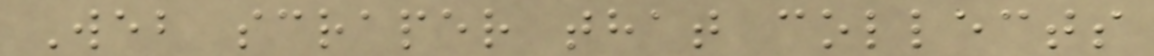Web scraper that collects
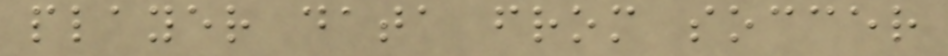player data from soccer
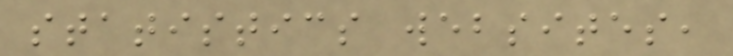statistics websites,
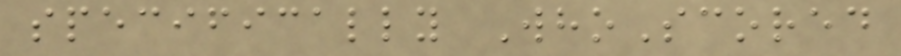specifically WhoScored
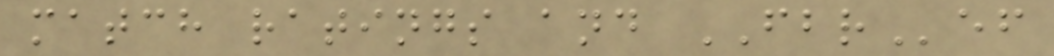match ratings and FBRef
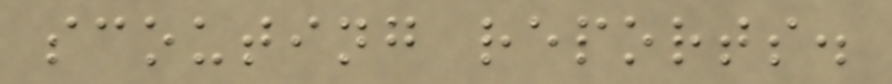scouting reports.
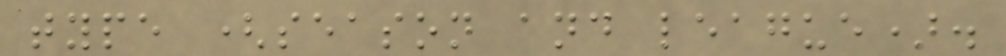type (season and league).
